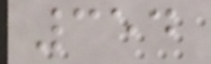354
